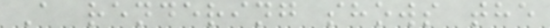A rendering shows the
